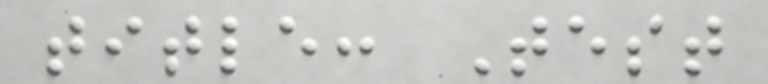title: Test
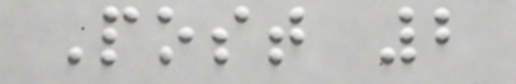Post 2
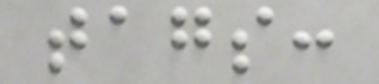tags:
